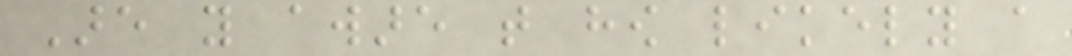Are you aware that how likely a
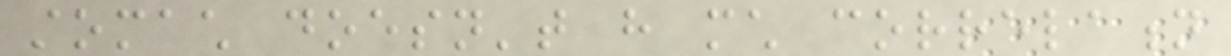stomach doesn't have much correlation
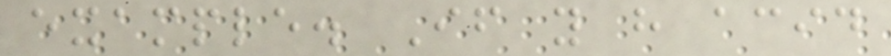example. If you have acid
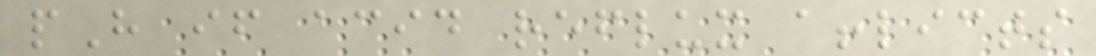pH if acid reflux afflicts
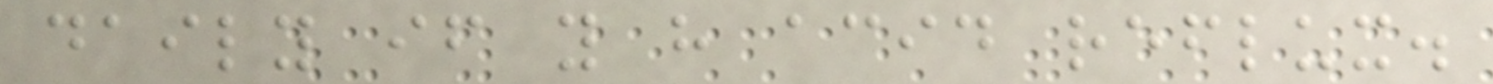daily if you have acid reflux.
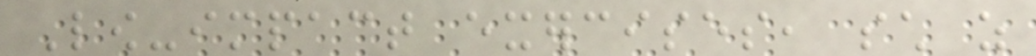Low-impact exercises, such as
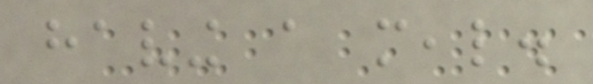having a meal.
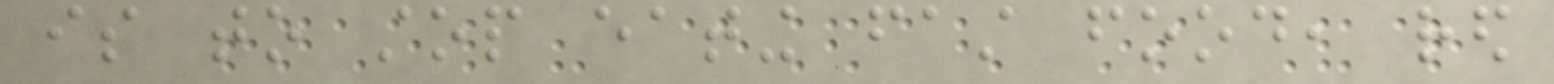is to stop eating fast food, red
